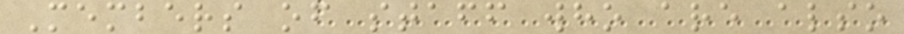Members of staff who are also
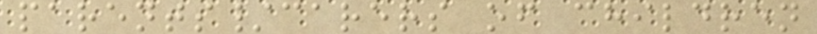parents/carers of children
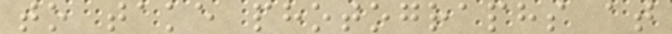to take photographs at
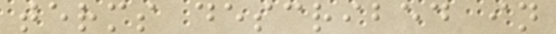terms described in
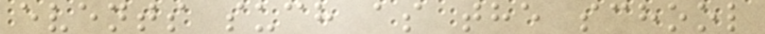events such as the school
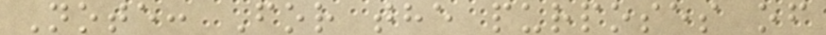Note: For the purposes of
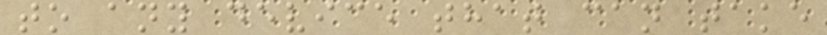to any device that can take
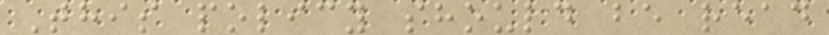This policy should be read
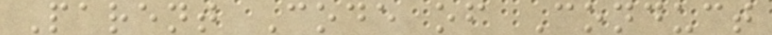Parent Code of Conduct
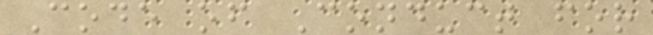Code of Conduct for
